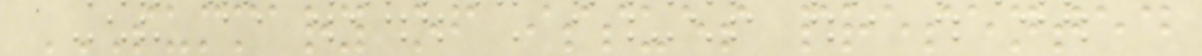SUMMARY OF ISSUES PRESENTED
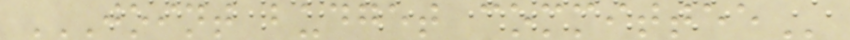JOINT BUDGET COMMITTEE
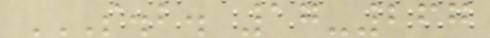S.B. 17-267
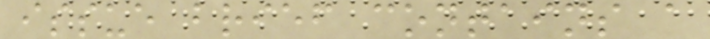issue brief contains a
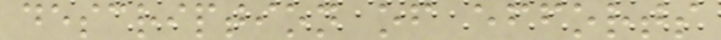description of efforts
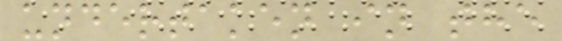undertaken in the
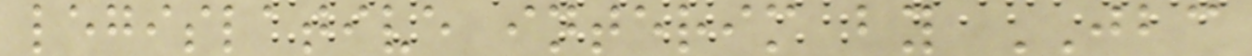legislative interim by JBC
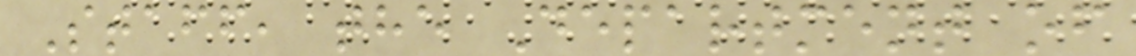Staff, the Department of
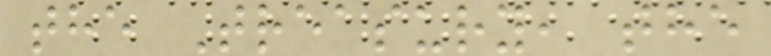the Treasury, the
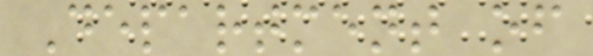Department of
